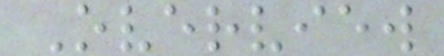Overview
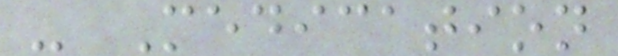- Medication
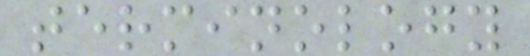terminology
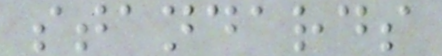standards
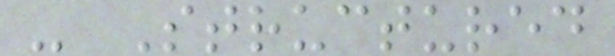- Structured
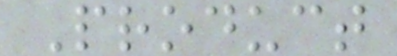Product
